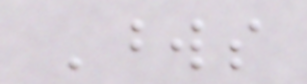Words
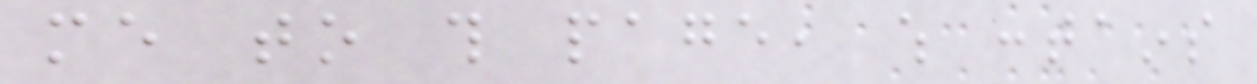me to this page, which contains
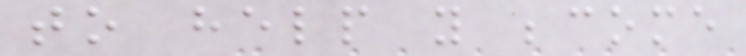to help you become
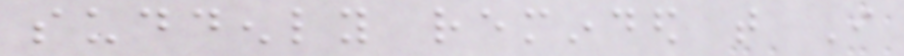suddenly reminded that I
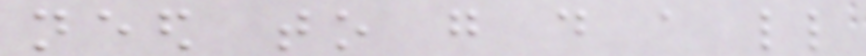need to go do a little
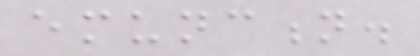emunction.
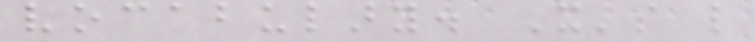vocabulary. It's like
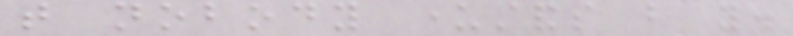that nobody understands but you.
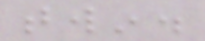twin.
